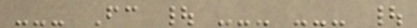--- Fc | --- --- |
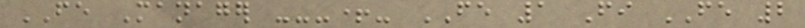FE Manager ---+- FE 1 Fi FE 2
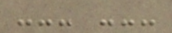--- ---
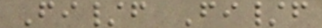Fi/f Fi/f
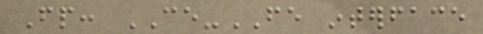Fp: CE-FE interface
